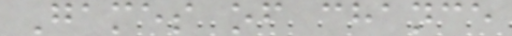Games of chance
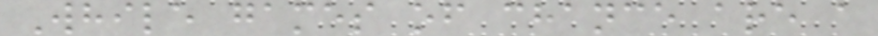While games of chance are a
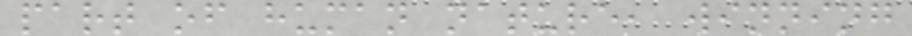part of human nature, winning
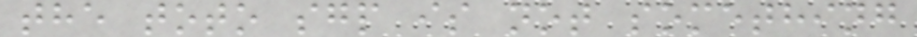the toto sgp is not something
